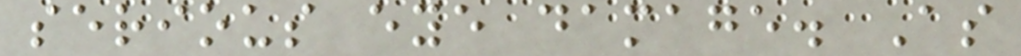serious eye damage. As
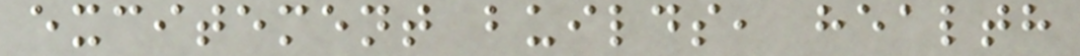excitement builds, health
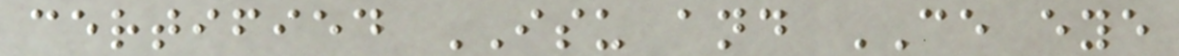certified ISU and CE eye
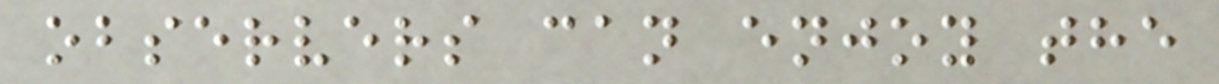observers can enjoy the
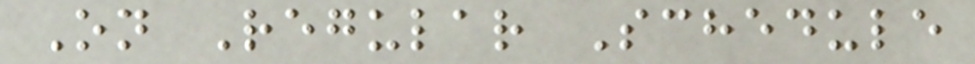On Regular Schedule
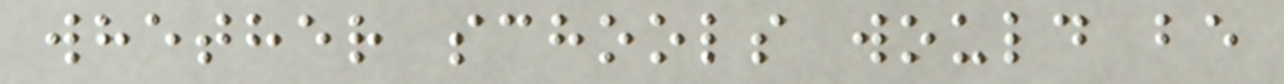whether schools would be
